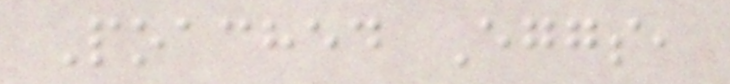Poached Eggs,
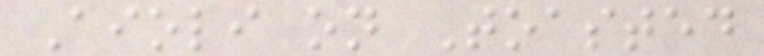Aioli on Toasted
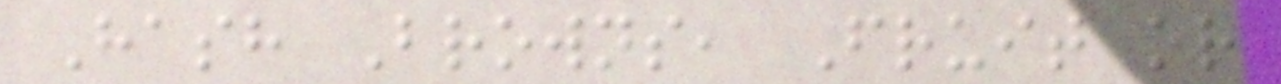Hash Browns, Fruit or
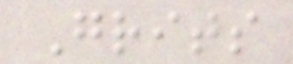Grits
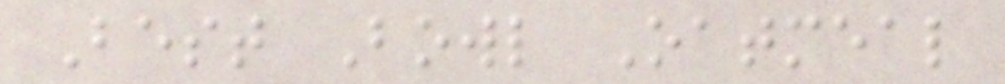Best Bowl Oatmeal
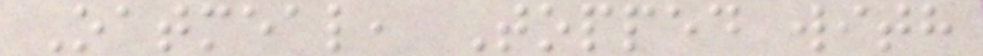Oatmeal, Topped with
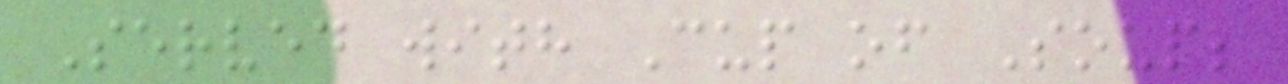Served with Cup of Soup;
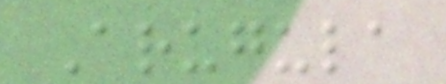Arugula
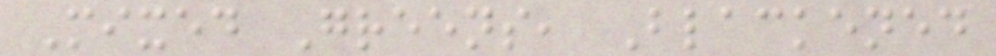Mixed Greens, Blackened
